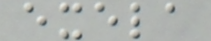exela
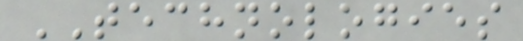TECHNOLOGIES
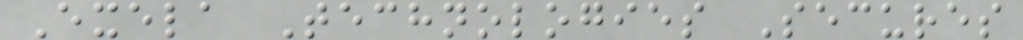Exela Technologies Secures
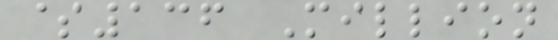$136 Million
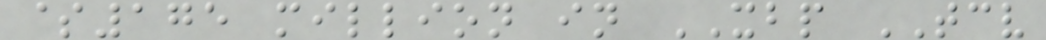$175 million in XBP TCV
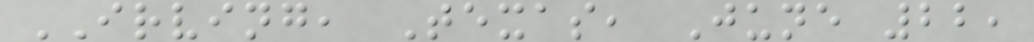IRVING, Texas, June 22,
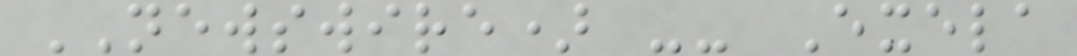NEWSWIRE) -- Exela
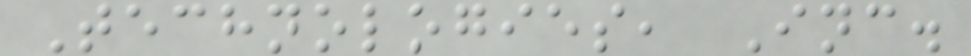Technologies, Inc.
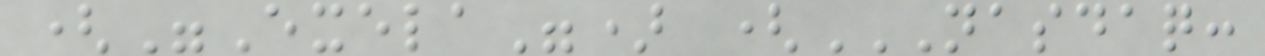("Exela") (NASDAQ:
